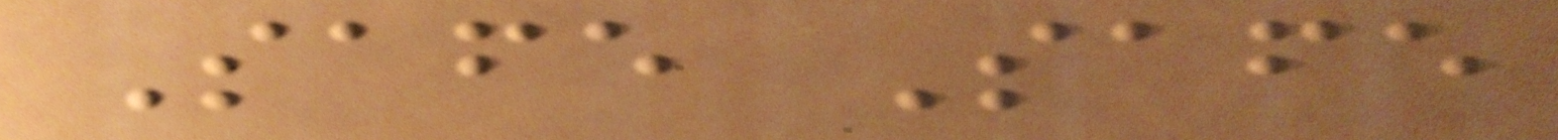Safe Safe
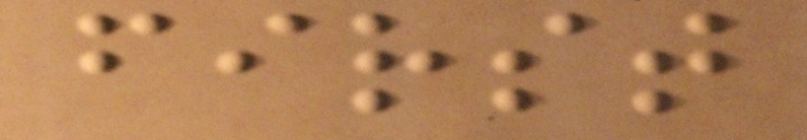first
